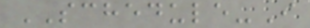SCHEDULE-I
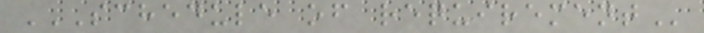SCHEDULE OF REQUIREMENT
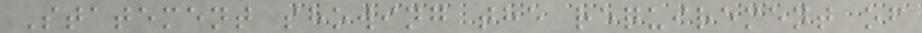Statement showing the requirement of
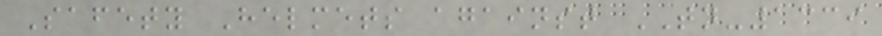Safety Helmets against TN-1339
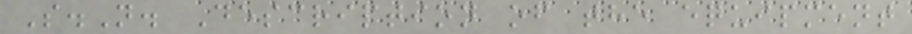S.N. Description of the equipment
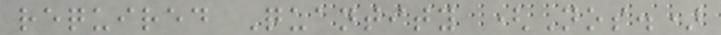required Quantity (Nos.)
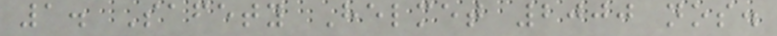1. Safety Helmet 2000 nos.
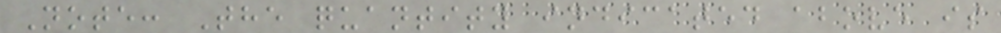Note: The quantity indicated above is
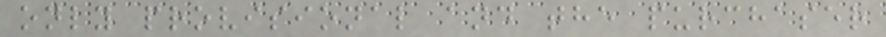only provisional and the purchaser
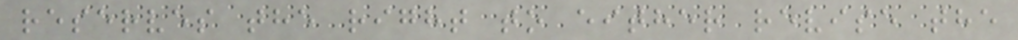reserves the right to either revise the
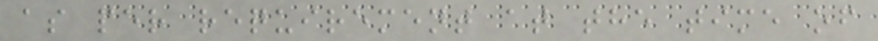as per requirement at the time of
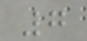7
